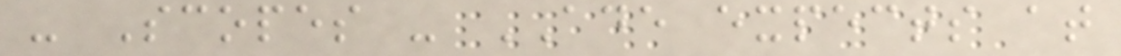- Scopes - ADE expects at
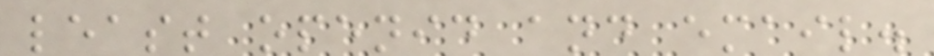least openid and email.
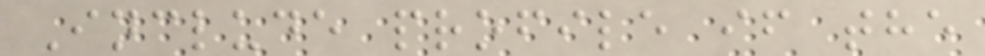Include profile if the
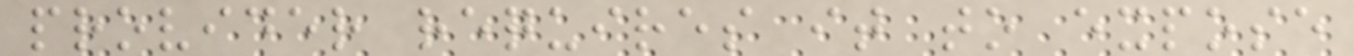provider requires it to expose
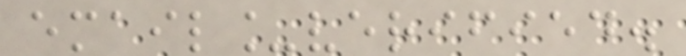email_verified.
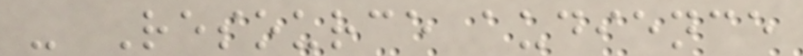- Resource audience
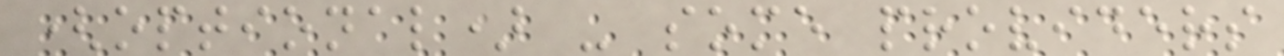(optional) - some providers
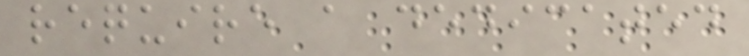require a dedicated
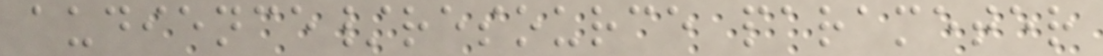audience/resource parameter
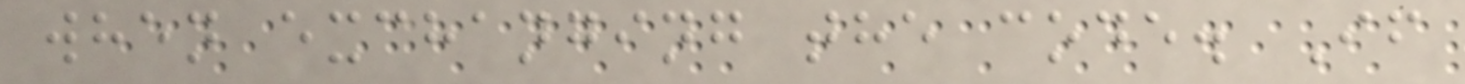when exchanging the code. If
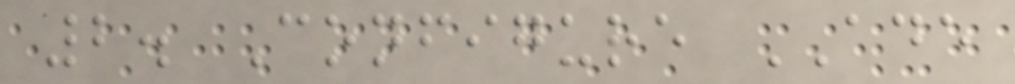2. Configure ADE
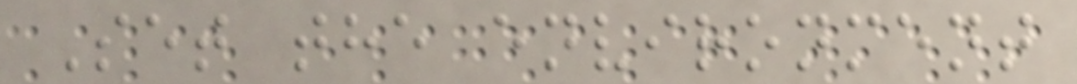Set the environment
